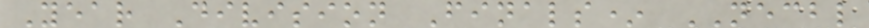Year Division Finals* NECBL
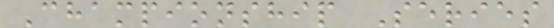Championship Series
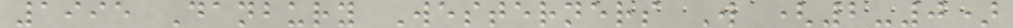1995 Danbury Westerners W (2-0)
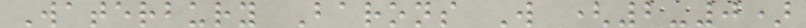Waterbury Barons W (2-0)
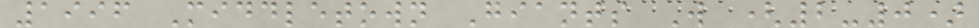1996 Middletown Giants W (2-0)
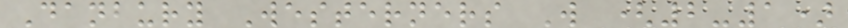Danbury Westerners W (2-1)
